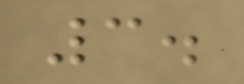3.
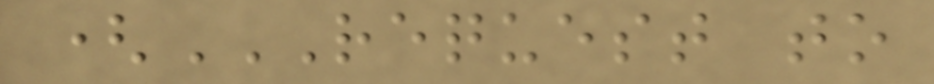(REQUEST TO
